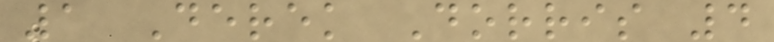1 Derek Dorris 4
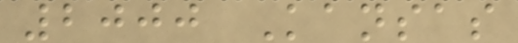2000 Kansas
